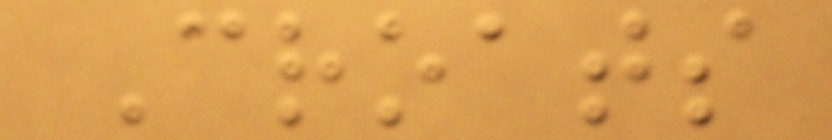Croats
